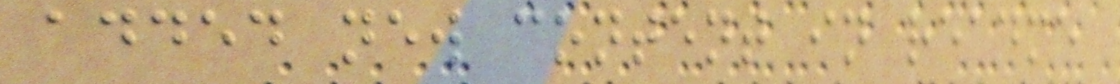added new content in readme
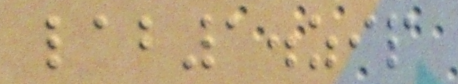lab1.zip
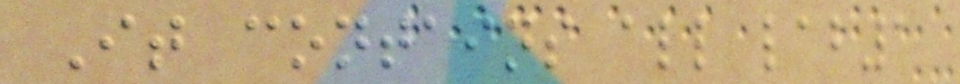It contains all lab1
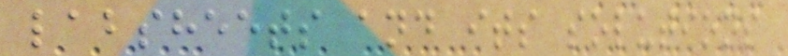labsheets and its solutions
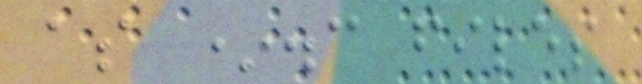as *.c files
